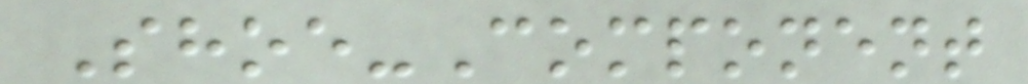Shoe-Component
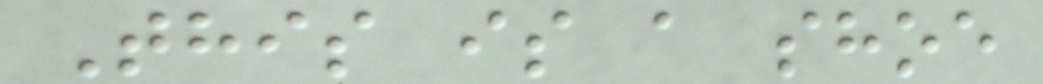This is a shoe
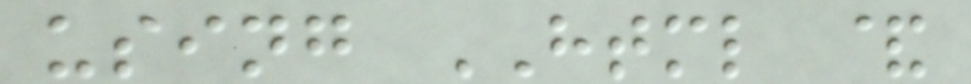using HTML &
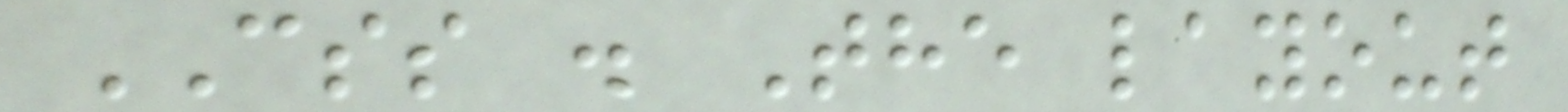CSS . The layout
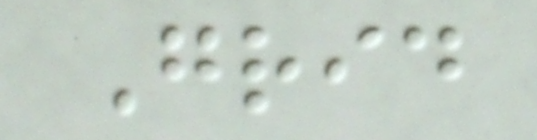Grid
